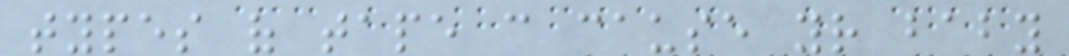types of tape can cause your baby
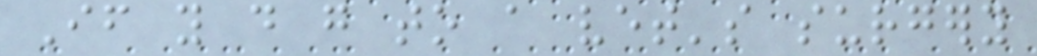If you do go to a vet's surgery
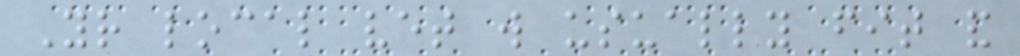Your local vet will usually fit and
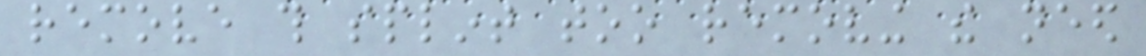remove this splint too removing the need
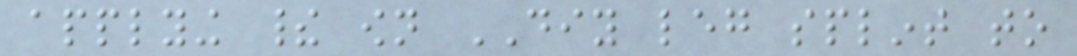applying their own DIY leg splint to
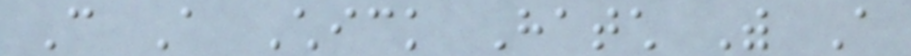Can A Chick Hatch With A
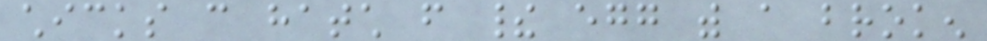chicks can hatch from their egg with a broken
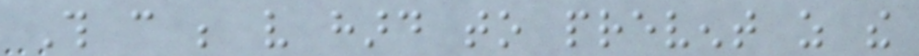This can be very hard to prevent as the
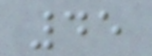45
